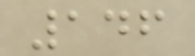146
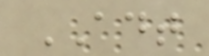ADT
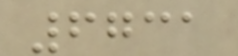6731
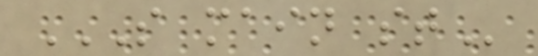S MAIN ST
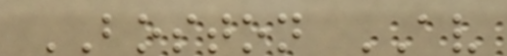BOSTON AV
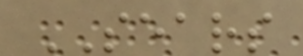SEARS
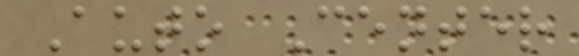Auto Center
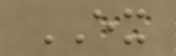EX
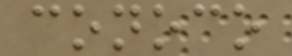conoco
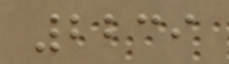2239
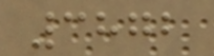3872
